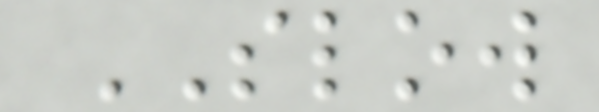SLOW
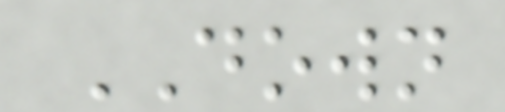DOWN
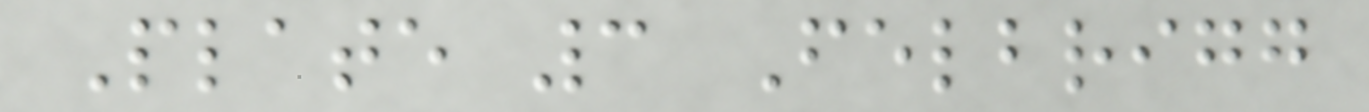Plate 3 Felbrigg
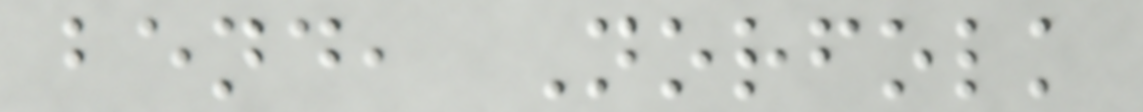bend, Norfolk
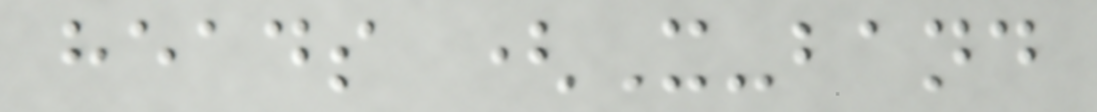heads (X-band
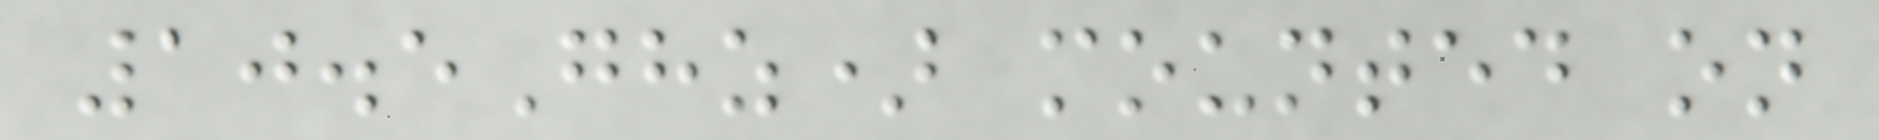10.5Ghz) mounted on
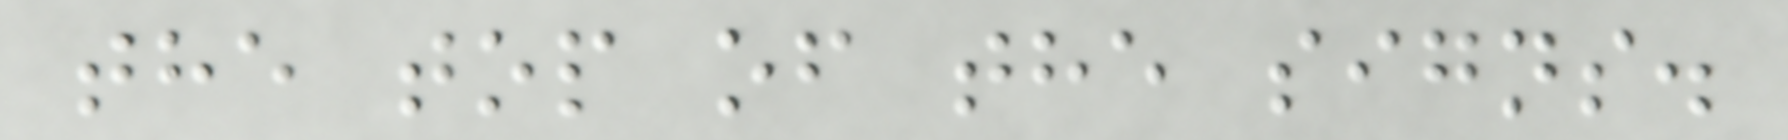the top of the signs.
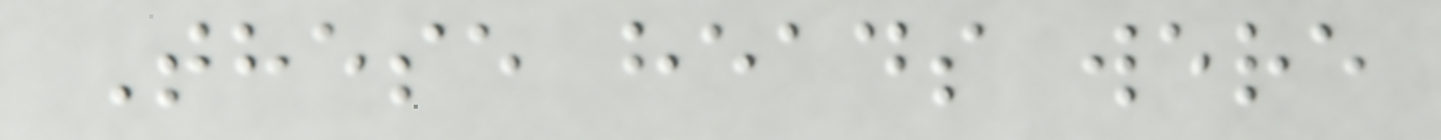These heads were
